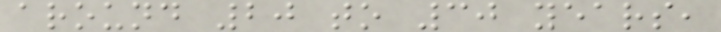around 20 to 30 years,
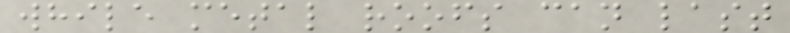while metal roofs can last
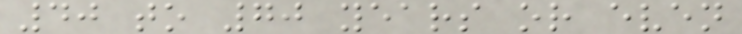40 to 70 years or even
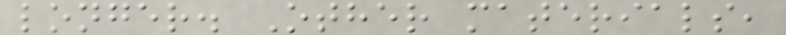longer. Other materials,
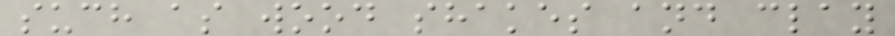such as wood shakes and clay
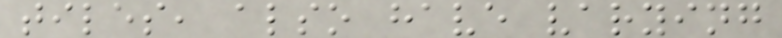tiles, also have varying
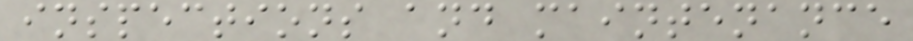inspections and maintenance
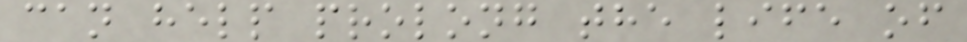can help prolong the life of
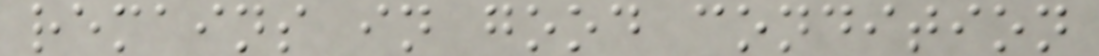remains in good condition
